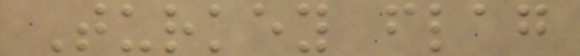Turkey flag
